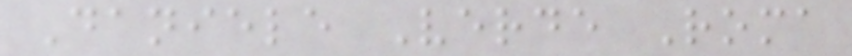Daniele Verde Roma
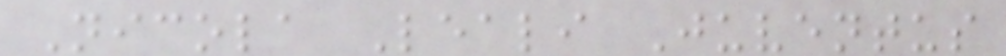Nicola Leali Juventus
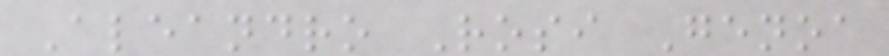Aleandro Rosi Genoa
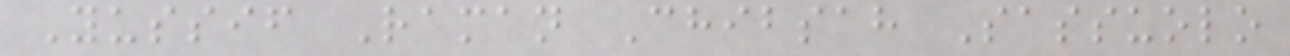Yussif Raman Chibsah Sassuolo
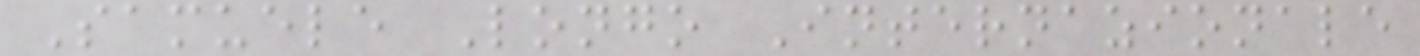Samuele Longo Internazionale
